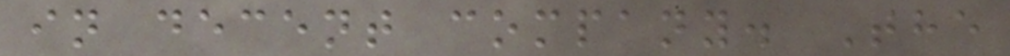in decent company. The
